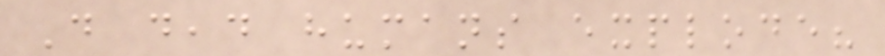Do dead humans explode?
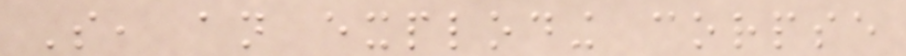So, an exploding corpse
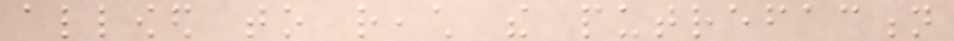allowed to reach the putrefaction
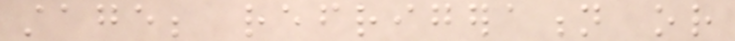stage; refrigeration or
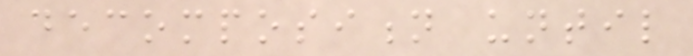decomposition until
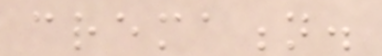cremation.
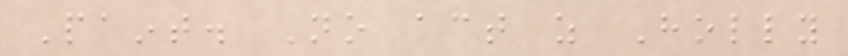Paint. No act as Holly
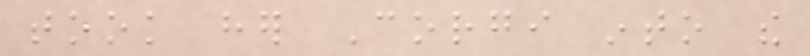took her Corgi into the
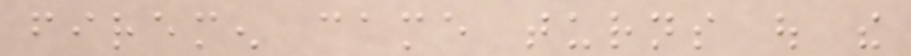firemen came turns out the
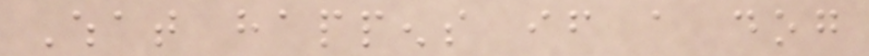What happens if a dog
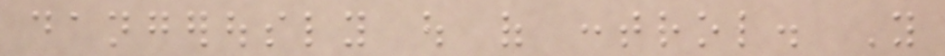dangerously out of control. You
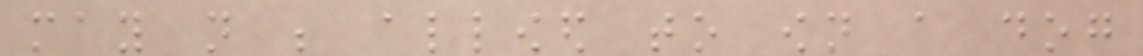may not be allowed to own a dog
